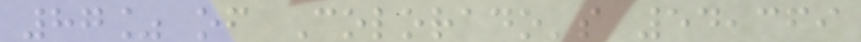87% of Colorado's 54,369
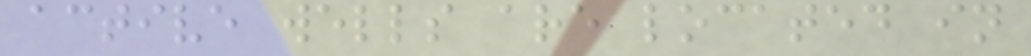active wells are located in
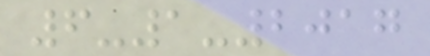6-1-2017
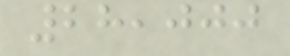28,000
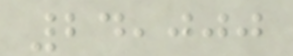24,000
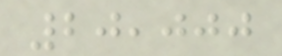20,000
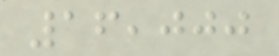16,000
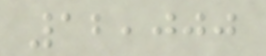12,000
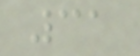31
